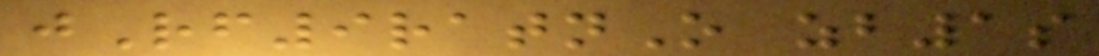jRf9ratnO zb1s
